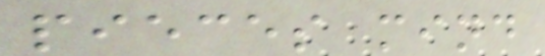pieces mind
